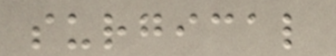surgical
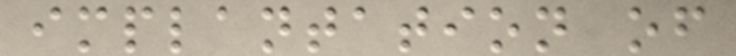implantation of
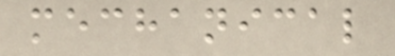mechanical
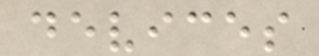devices
